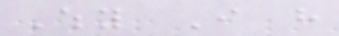Why I have
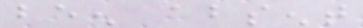been absent
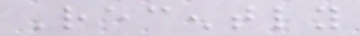Recently
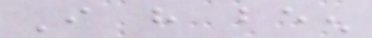I have been
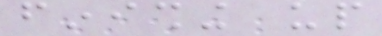finishing up
